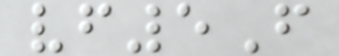vf5F
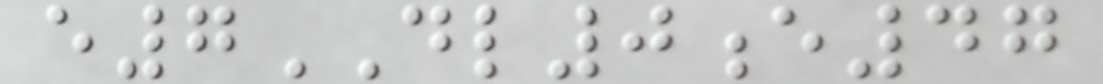e7DL0e47
